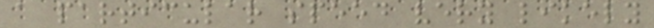a particular speed very likely
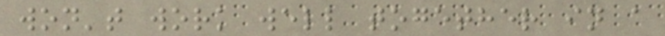won't work well together in a
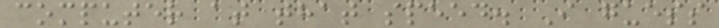computer at that speed. I guess
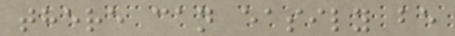there can easily be
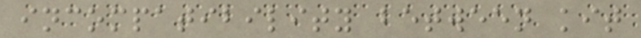incompatibility between kit
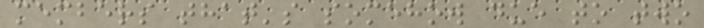members that's somehow due to two
